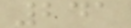241
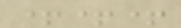+++
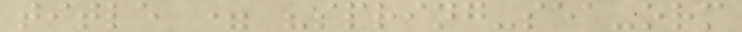title = "spring-sea-orm
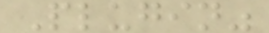Plugin"
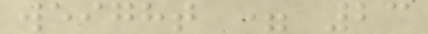weight = 23
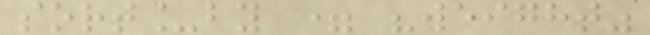sort_by = "weight"
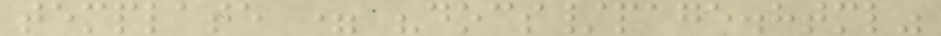template = "docs/page.html"
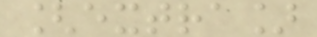[extra]
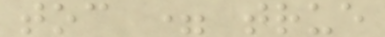toc = true
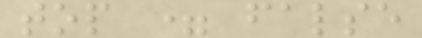top = false
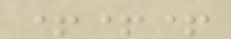+++
